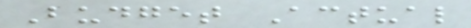Budget Actual
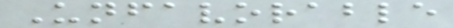Unfavorable
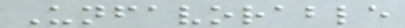Unfavorable
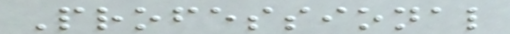Professional
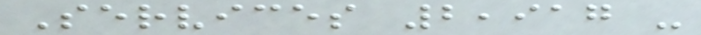Services 2,917 -
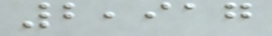2,917
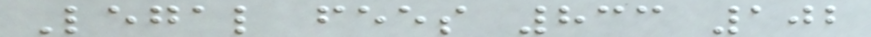Legal fees 833 102
